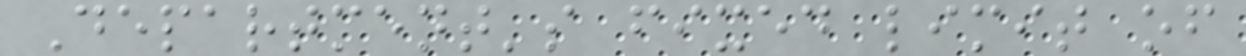Department's fixed limit of
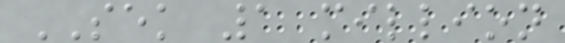SEK 1 million
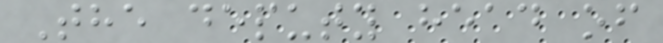The deputy head of
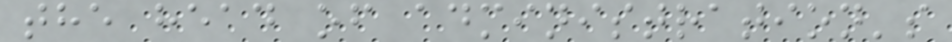the head of administration's
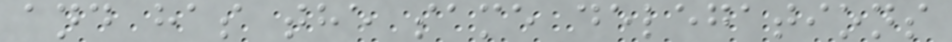and has the same delegations
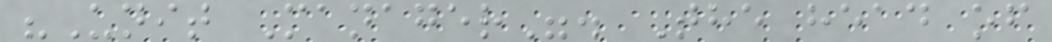"Unit Manager". The head of
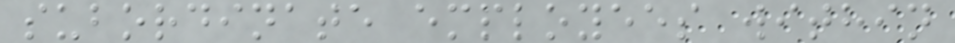subordinate employees within
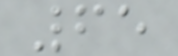65
